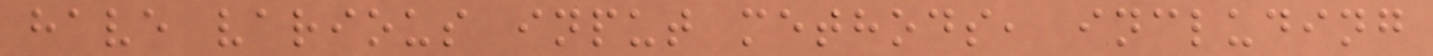have various input methods, including
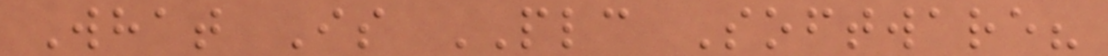What Is PLC Software?
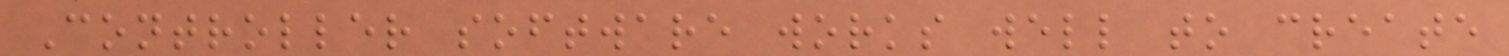Controller software works well to create
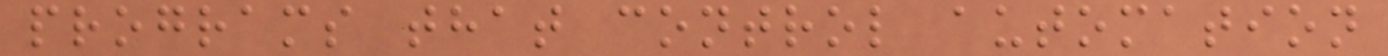programs that control automation
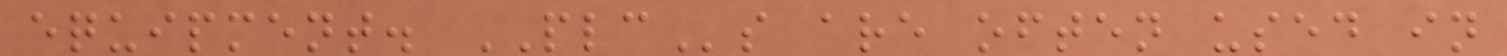equipment. PLCs are often used in
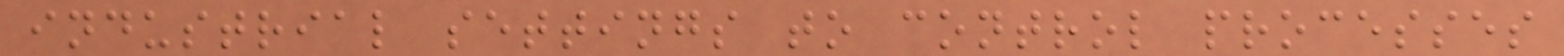industrial settings to control processes
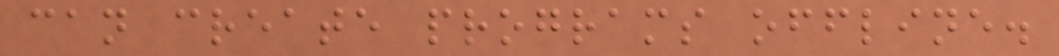can create programs offline.
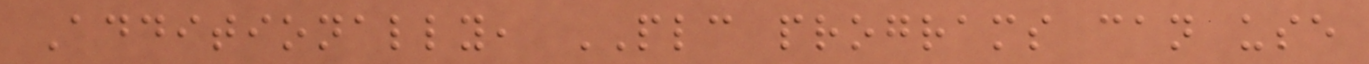Additionally, PLC programs can use
